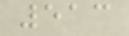513
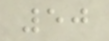50
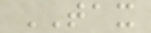TAX
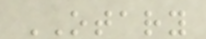OTARY
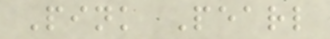Pink Pearl
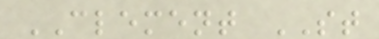CLEMENT ST
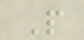P
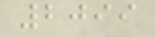2099
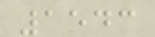1543
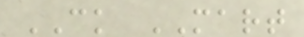CK MART
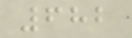682
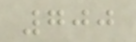700
